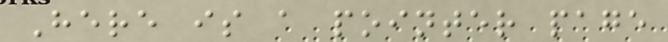Here is a pointer page
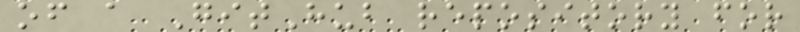of a GitHub repository for
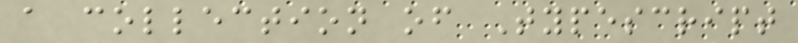a collection of Typescript
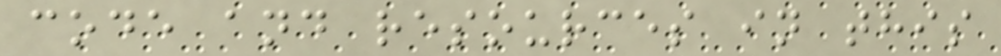code and resources in this
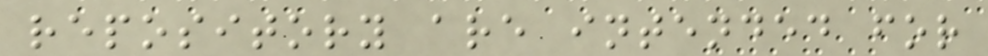repository are intended for
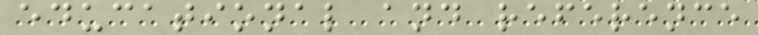educational and reference
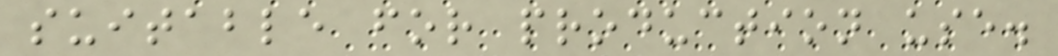suitable for production use.
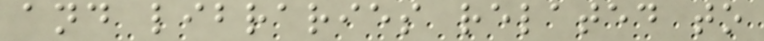and libraries related to
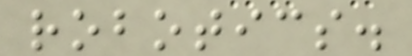robotics.
